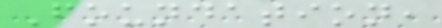Foundation,
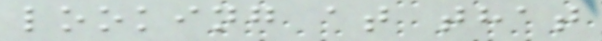looking at that
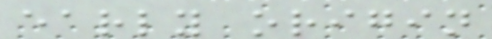early origin
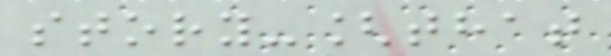story-[that
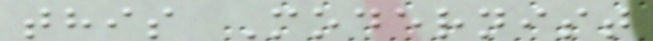this Modernist
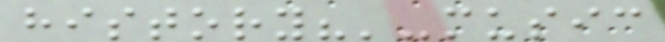history?'-music
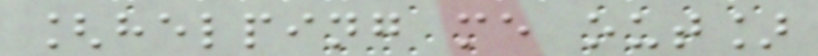[helping me out]
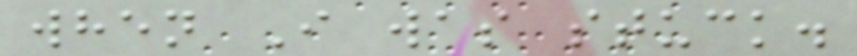when I was stuck.
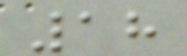18
